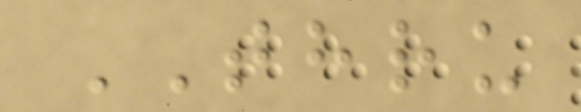THRU
